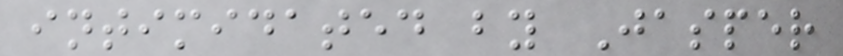intimidated by Jasper
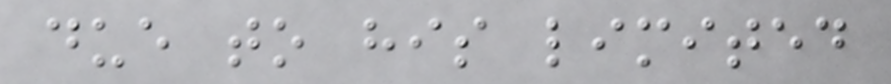due to his limited
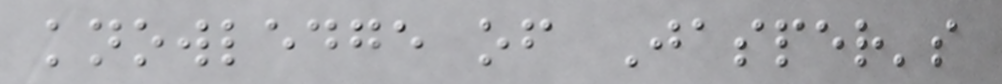knowledge of Jasper's
